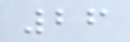26
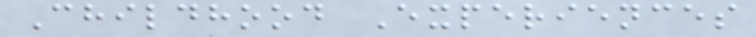Childhood Experiences
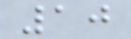10
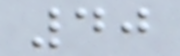40
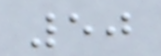50
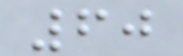60
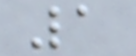1
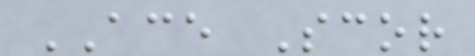ACE Scor
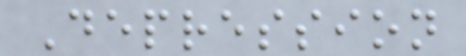Depression
